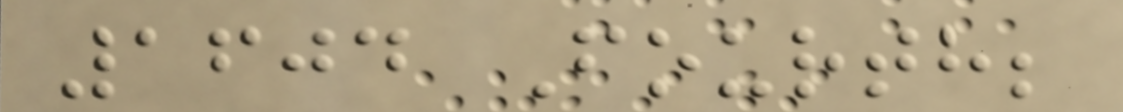1604 Fourth;
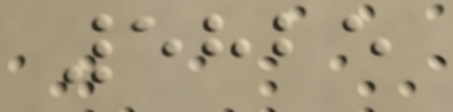5825
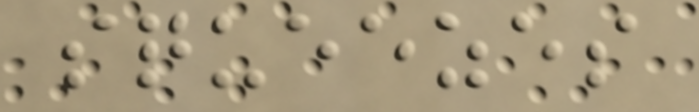squeezes
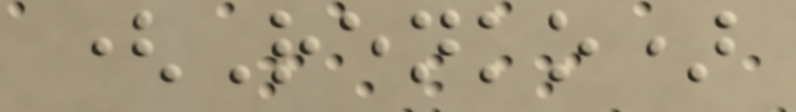(Renko)
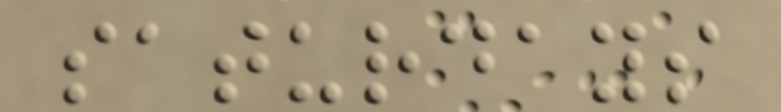saturdays
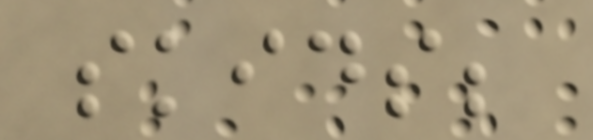skids;
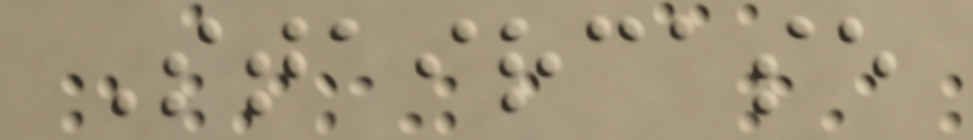Staircase
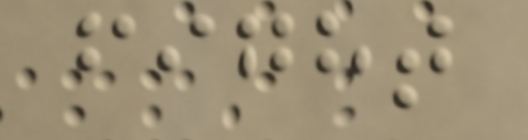fight
